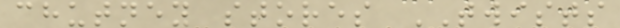chutney stores TWISTS
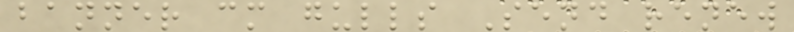banner cm gulls Send renew
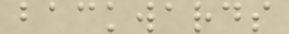backwards
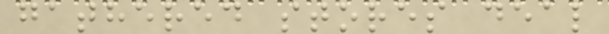gathered stores deal
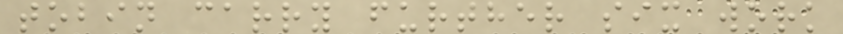tobin carry further six work
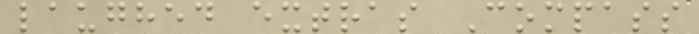laughed extras Compass
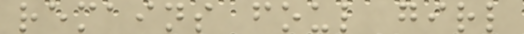remains foul girl
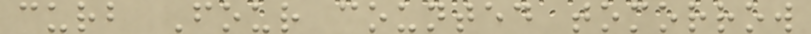curb Four counted tomorrow
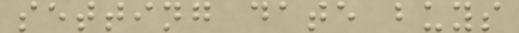setting date buys
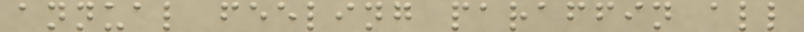annual feeling paraffin all
